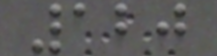120
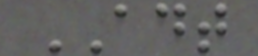ADT
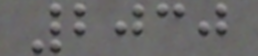2030
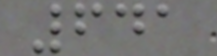641
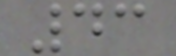43
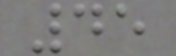45
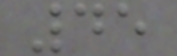45
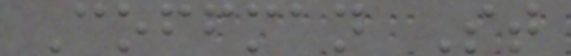Coffman St
